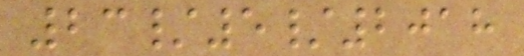23/5/2018
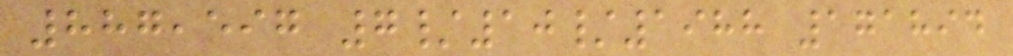887,597 7/10/1988 171894
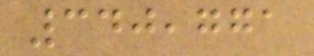340,771
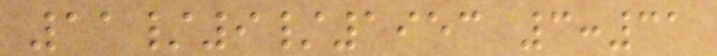11/9/1953 3:31
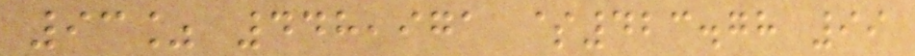93% 448,971 $423.78 99
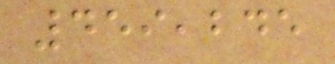459,245
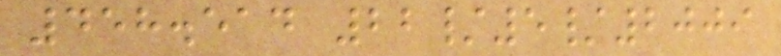458.514 22/5/2009
